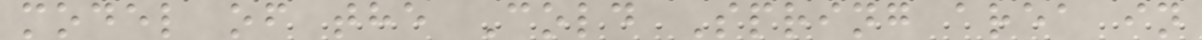model of the Cold Spring area in
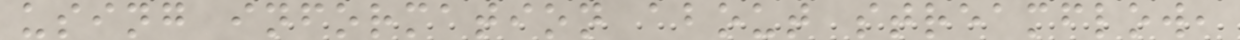using information about streamflow,
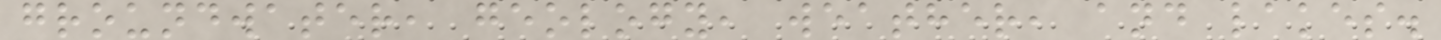groundwater, geology, weather, and lakes.
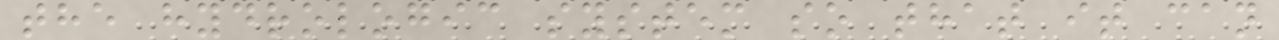the hydrologic system so that it can
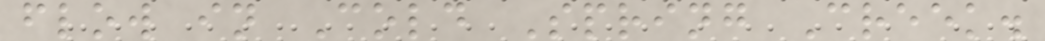flow in Cold Spring Creek.
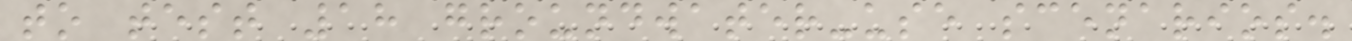to test 18 groundwater-use scenarios.
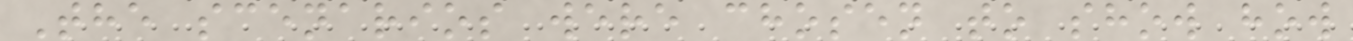The scenarios were chosen to show how
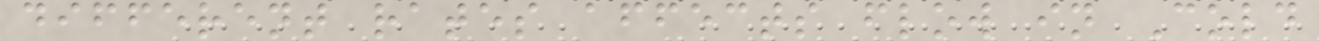different rates affects flow in Cold
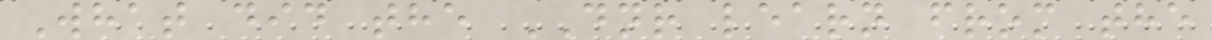What did the DNR learn from the
